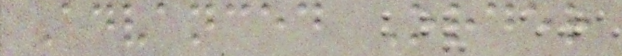Advanced Order
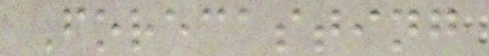Forecasting
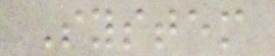System
